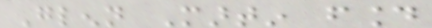Glenn Martin found
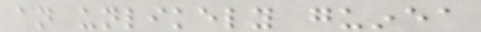an unlikely guinea
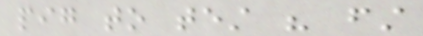pig to test his first
